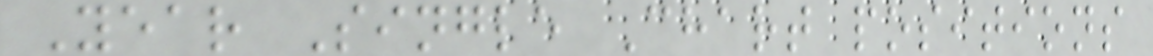Year Single Chart positions
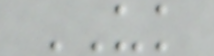UK
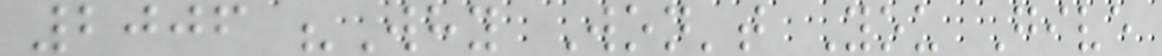2006 "Why Won't You Give
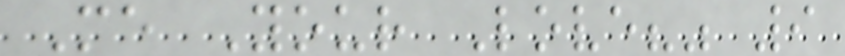Me Your Love?" 9
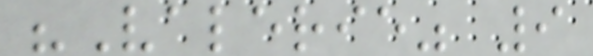"Valerie" 9
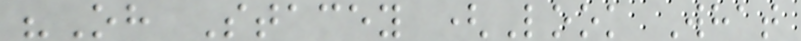"Oh Stacey (Look What
